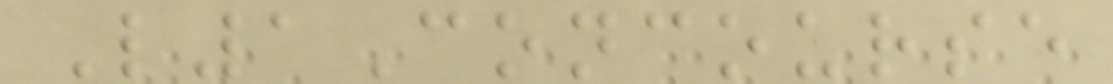L1Concourse
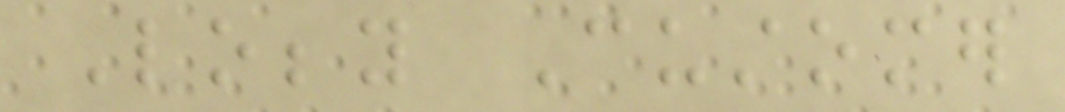Lobby Customer
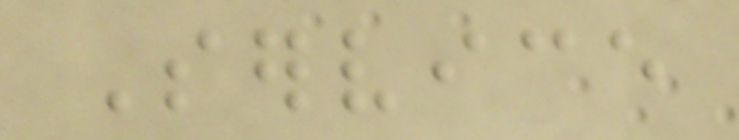Service
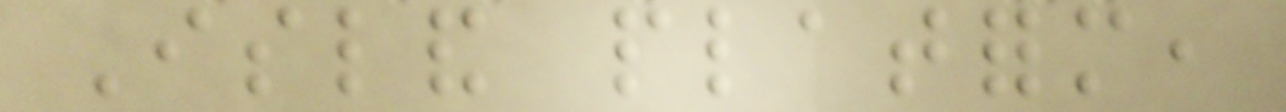Island platform,
